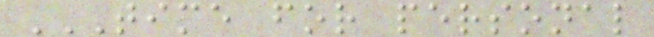TIME FOR PERSONAL
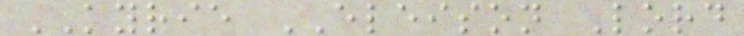KYRIE ELEISON Lord
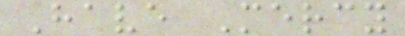Have Mercy
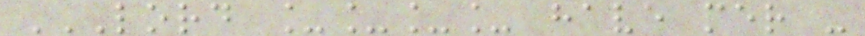LORD ____ HAVE MER -
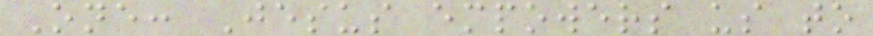One: Jesus empowers us to
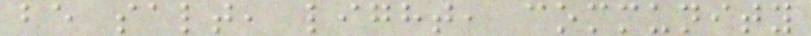be salt, light, community
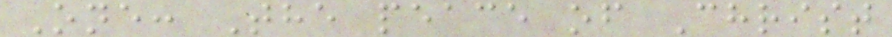One: The peace of Christ
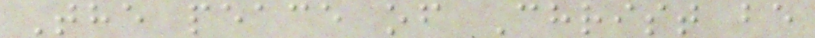The peace of Christ be
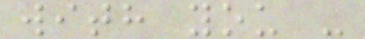with you -
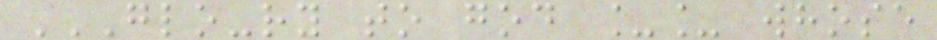GLO-RY TO GOD __ WHOSE
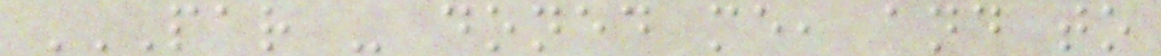PAR - DONED ME, AND TO
